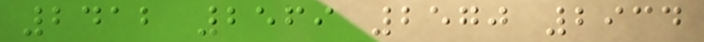2412 2569 2570 2934
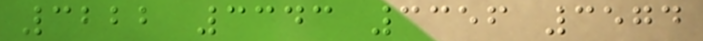3222 3343 3356 3574
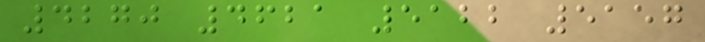4270 4621 5122 5157
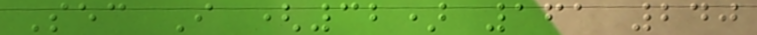Sec I (32) 161 240
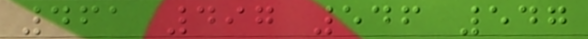461 497 546 547
